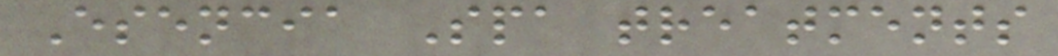Esencia Spa treatments
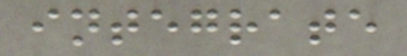integrate
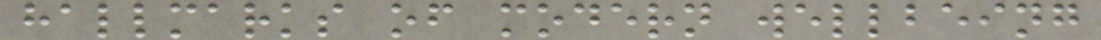hallmarks of modern wellbeing
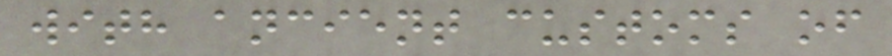with ancient customs of
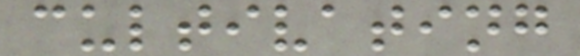cultivating
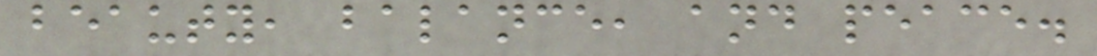beauty, balance, and peace.
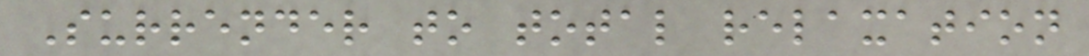Surrender to total relaxation
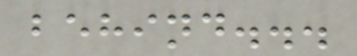behind...
